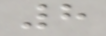8
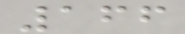166
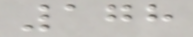178
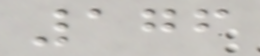176
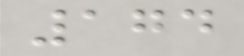174
